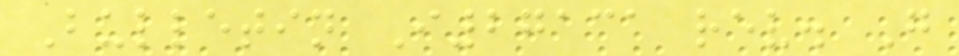Bulletin I27131 rev. G
